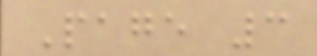Page 3
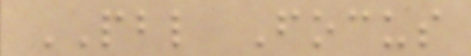PBL Focus
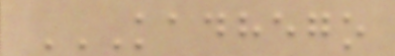KADHEGO
